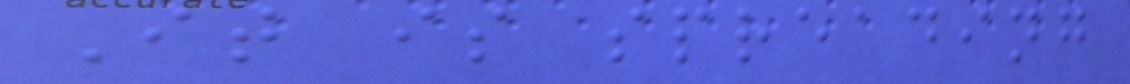It is spreading
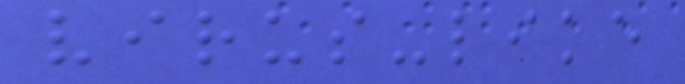virus-like
